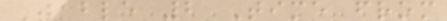Table 2 Time from
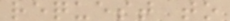request to
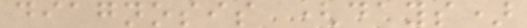diagnosis (days)
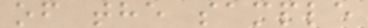of the sample
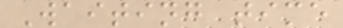Waiting time
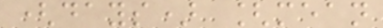(days) [mean
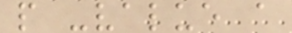p -value a
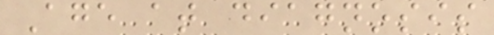Age at diagnosis
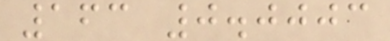163 0.0003
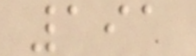191
